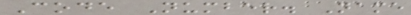Code Number. Name
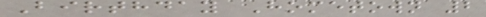Birthday Hometown 2
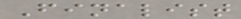Finalist
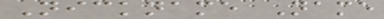Nickname Name
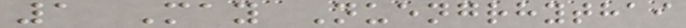1 May Nuengrhythai
